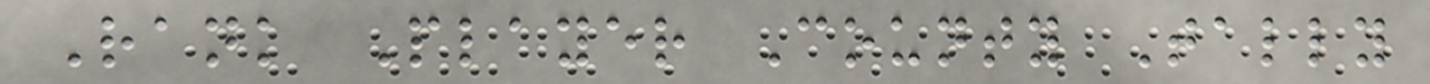Rank Player County Tally
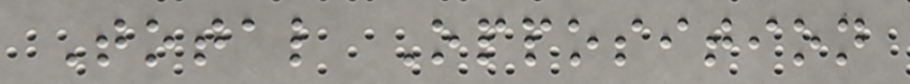Total Opposition
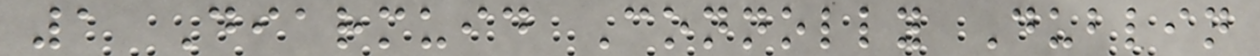1 Diarmuid Connolly Dublin
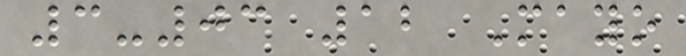3-03 12 Mayo
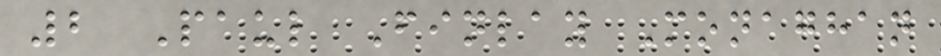2 Paul Finlay Monaghan
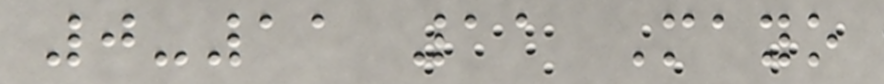0-11 11 Mayo
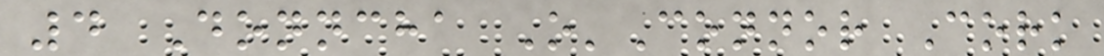4 Donncha O'Connor Cork
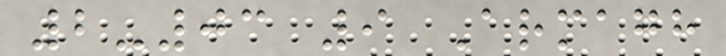2-03 9 Armagh
